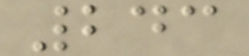243
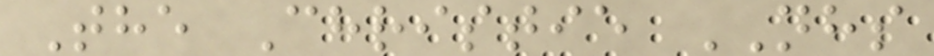The Christie NHS
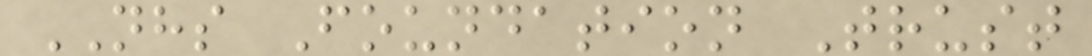NHS Foundation Trust
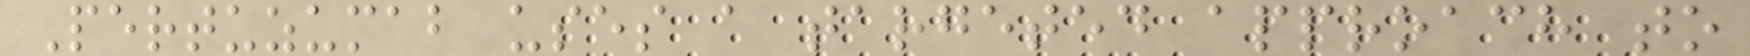Pertuzumab uses a targeted approach to
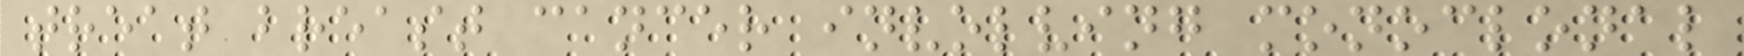treat breast cancer involving monoclonal
